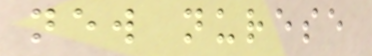new nurese
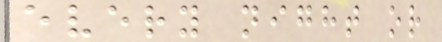every night or
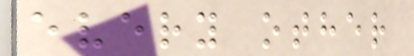every other
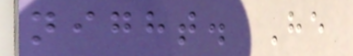night. He
